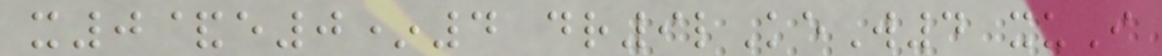x0&e0*4 dr9lKeW4 xuI
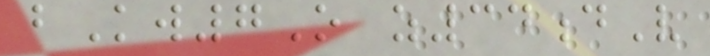bKw7O z34dV
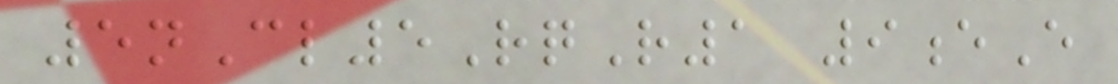5nCl5RqR1 9eE
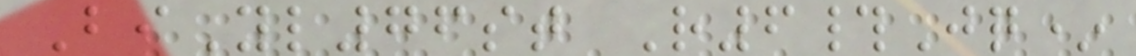BiYl76st R6#Jq*
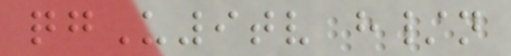qgU9tv h/n
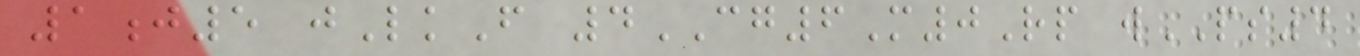1j5 jLkF 4CG6M0Rp wPS4
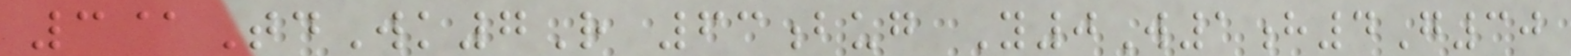3@TdWk7R 63bug Y0W1h4G30
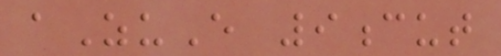aZuE 9cut
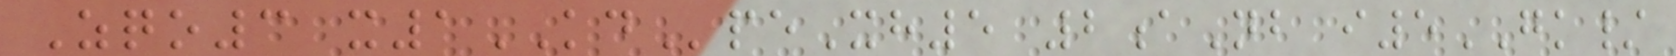Zqo3 x1KDpeXh5 2aNb i5GK/
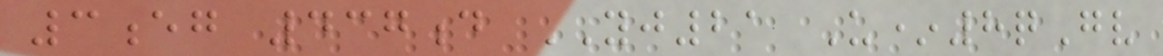3eg 437d YJ21 U*8qGv
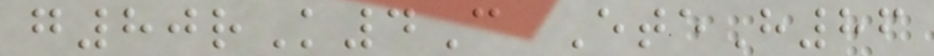g80rK4C EteH86
